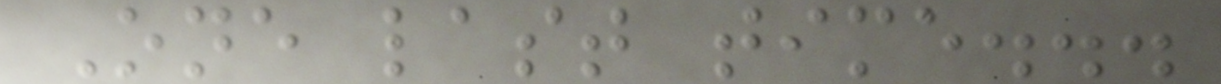One last time...
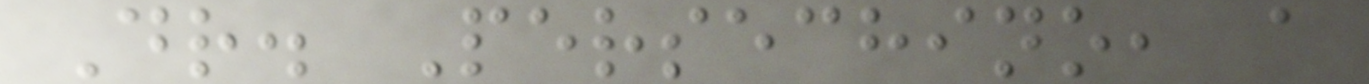Dr. Persechino, a
